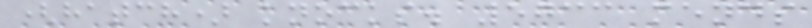(hatch) knocks. 5733 mends
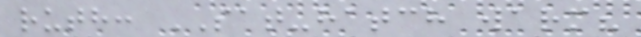ruth: SAT-hatch warm?
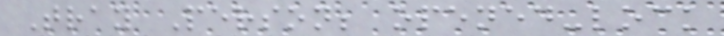Tray Person; opened-lock
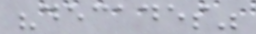"decades"
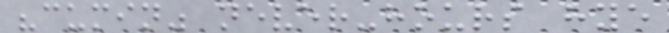"cumin" never-hours hye
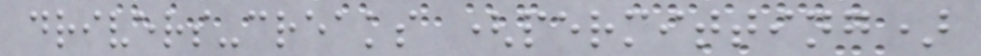drivers-creaks (permitting)
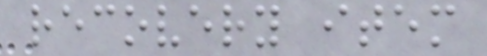recovery item
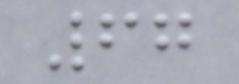67
